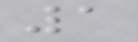1
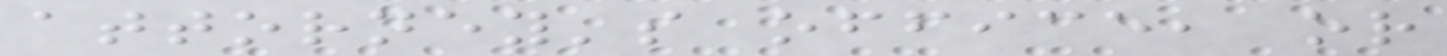attorney's office, or
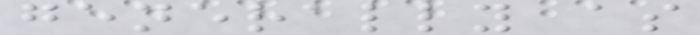generally as
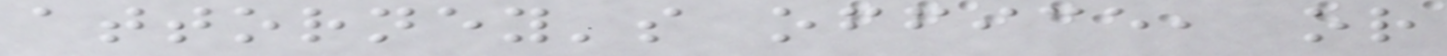attorney's office, or
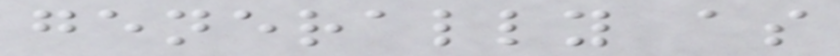generally as
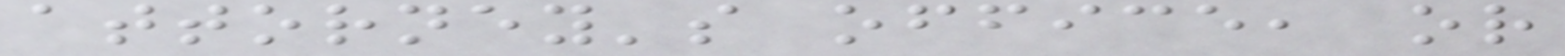attorney's office, or
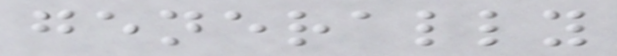generally
